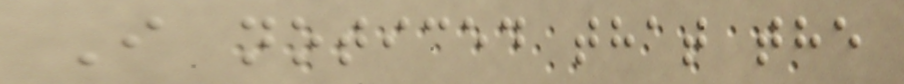I noticed that the
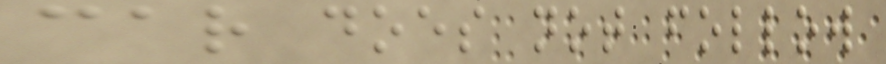car does not follow
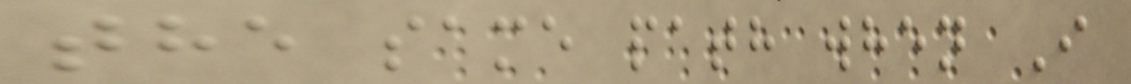the same path when I
